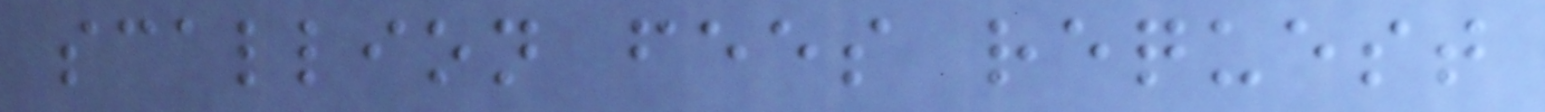scallion fees request
